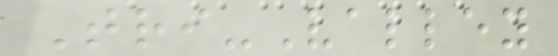Tri-Valley
